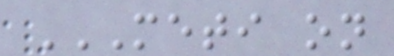METI ON
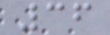36
